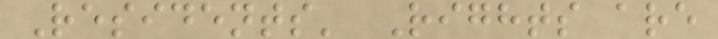Residents' Rights are
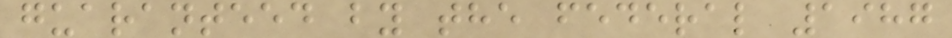guaranteed by the federal 1987
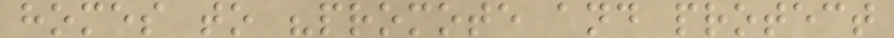homes to "promote and protect
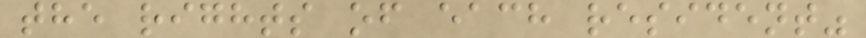the rights of each resident"
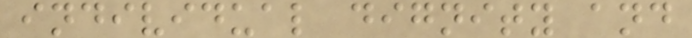individual dignity and
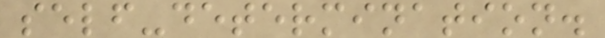self-determination.
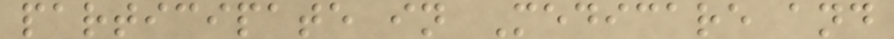participate in Medicare and
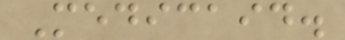Medicaid.
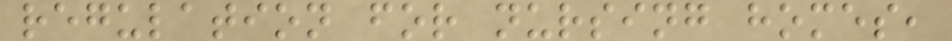regulation for nursing homes,
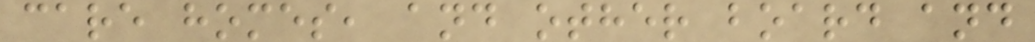care homes, and other board and
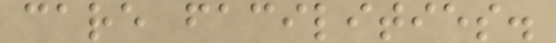care facilities.
